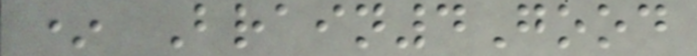* Brain4Good
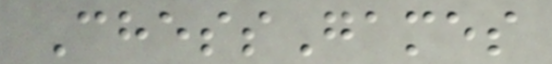ChessGames
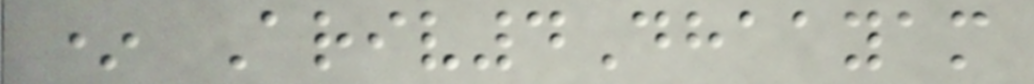* Ariv4Dhaayam
